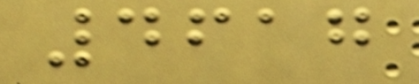4617
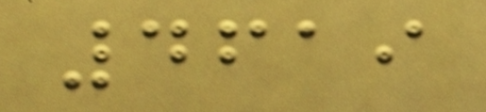4619
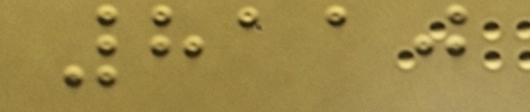8110
